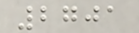2701
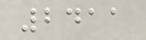2411
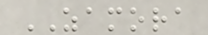ZAMORA
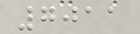7011
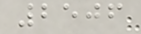2506
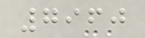7960
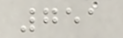751
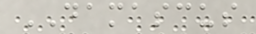DAMASCUS
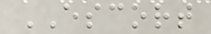ESCORT
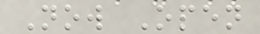Now Open
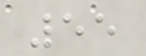55
